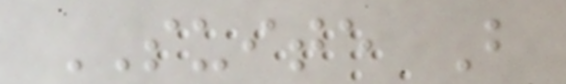SUITE B
